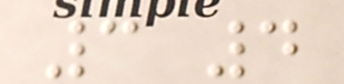3 4
